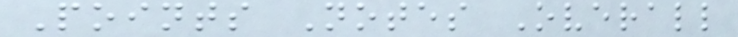Points Notes Overall
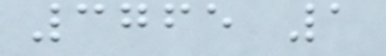3765 1
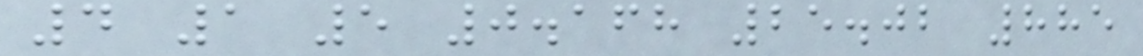4 1 5 0.168 25.02 885
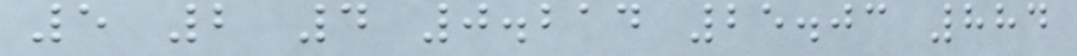5 2 4 0.214 25.03 884
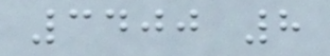3400 8
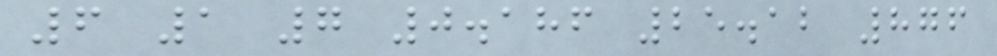6 1 7 0.186 25.12 876
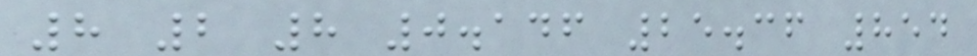8 2 8 0.146 25.36 854
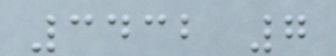3432 7
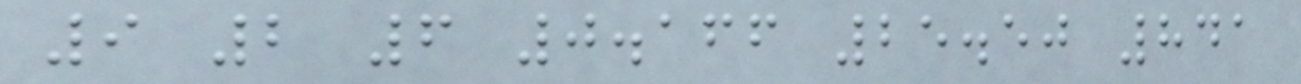9 2 6 0.166 25.50 841
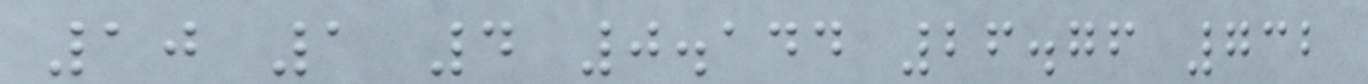10 1 4 0.144 26.76 732
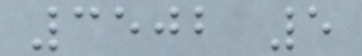3502 5
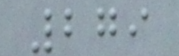279
